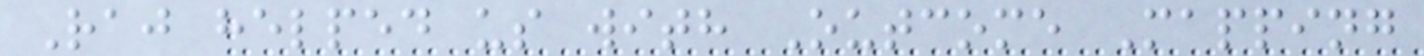Raj helped us with Outcome Mapping
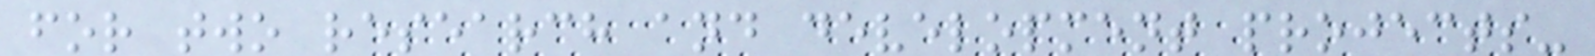for two research and development projects-
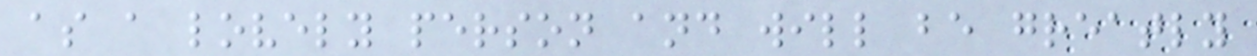as a lovely person and will be greatly
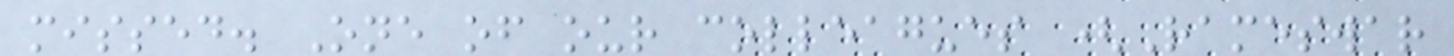missed. One of our colleagues (Rameswar
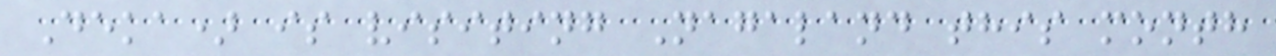Deka) is visiting Nagaland this month
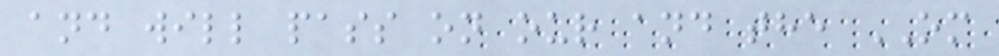and will pass on our and the OM
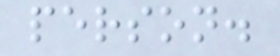person.
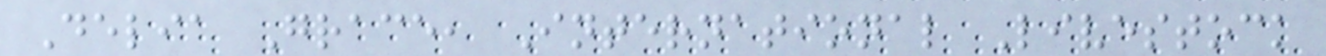Delia Grace, International Livestock
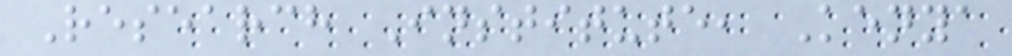Research Institute, Kenya
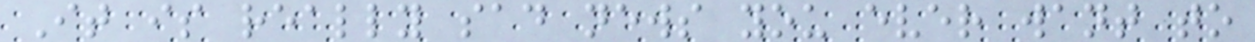It is really sad news you ever want to
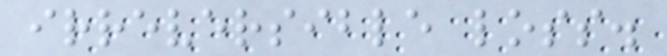irreversible loss.
